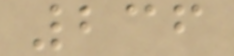236
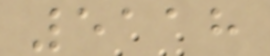5118
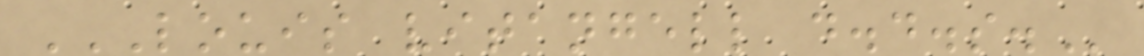LOUIS VITANGELL D.D.S.
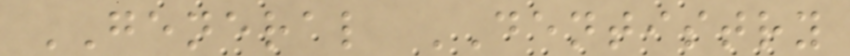GENERAL DENTISTRY
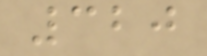320
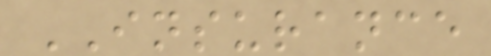INSURANCE
